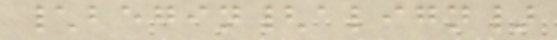\begin{align}
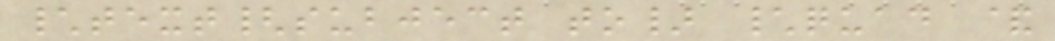\text{subject to} \quad &
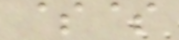$$
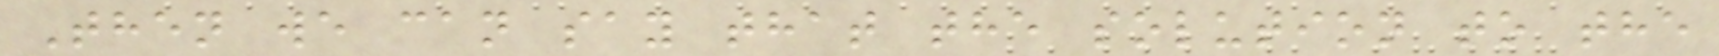Then we can say that the solution to the
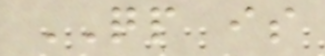QP is
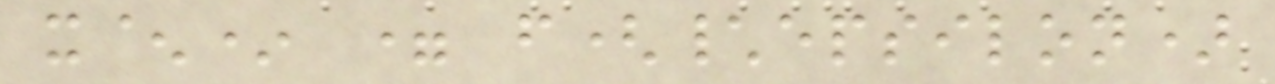x^* = f(\epsilon)
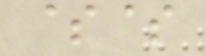$$
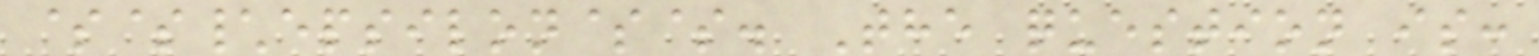$$\epsilon$$. The question is:
